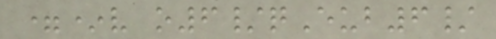=*v o6/qEub6/
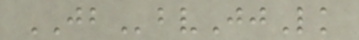JBbvJjLk
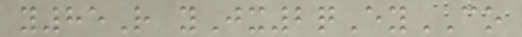y85R yJx2qEyCO
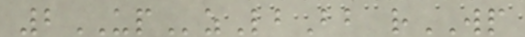2UPzLbBb rWP
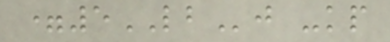=5LBj -kp
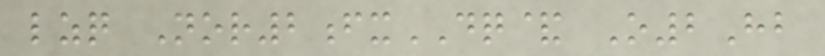lzq Nor2fxDQ& O2Hb
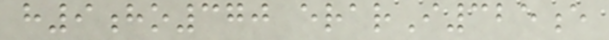h9ho370 erarI325e
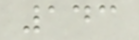143
